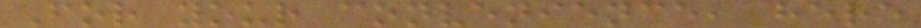For your convenience, here
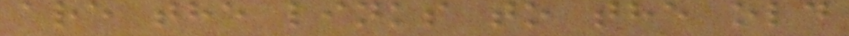are the links to the old
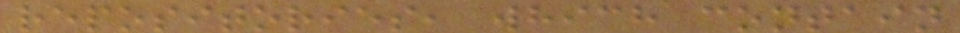repositories, which contain
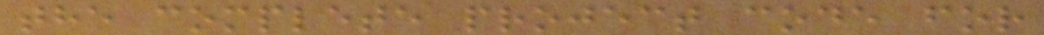the complete project code for
